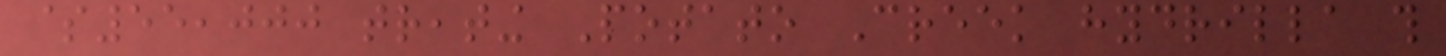$55,000 treating Potato Creek hydrilla this
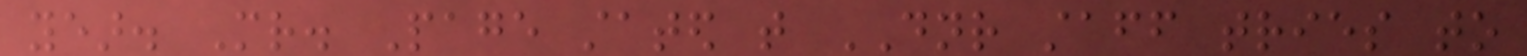year. Mr. Page stated that DNR staff tries to
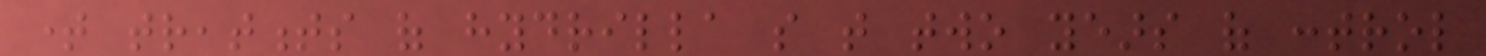time treatments of hydrilla so that two years of control
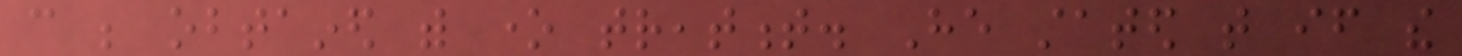can be obtained with one treatment. He stated that if the
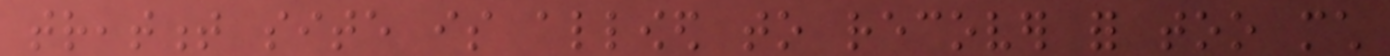treatment site is allowed to recover for too much
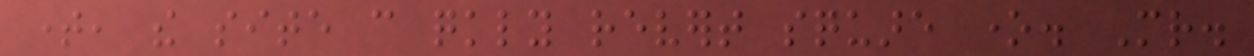time, the site can quickly revert square one. Mr.
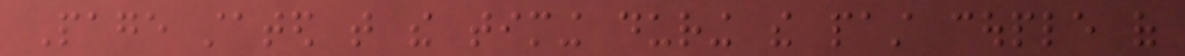Page stated that the timing during the past couple of
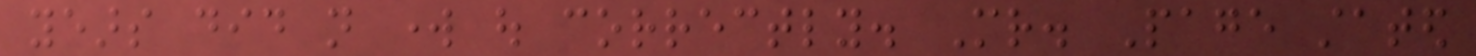years did not work out correctly. Mr. Page stated
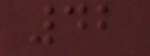42
